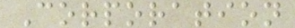Corporation
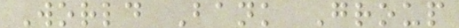World Bank Group
